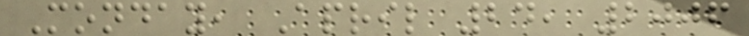Monday, April 24, 2006
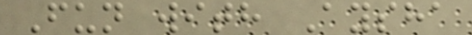Fun with Aysha
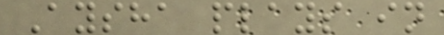Aysha plays in
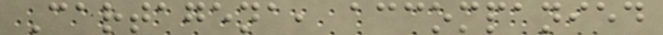Cartagena, accompanied
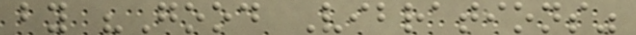by "Good Vibrations"
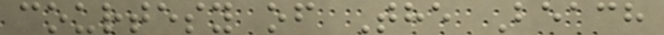courtesy of The Beach
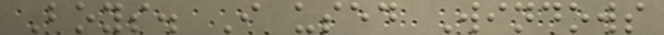Boys. I used Windows
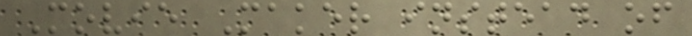Movie Maker instead of
